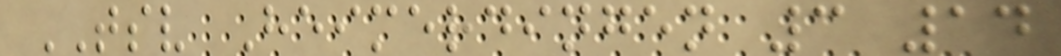TSV Heimerdingen 3 14
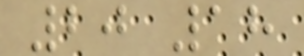20 18
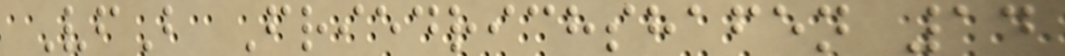VfB Friedrichshafen 14
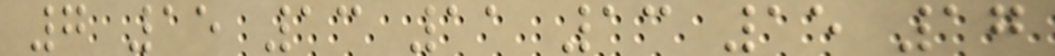7 15 13 11 13 15 17
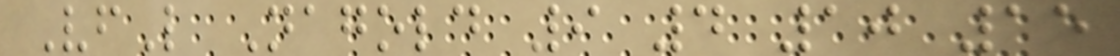VfL Nagold 9 4 10 15
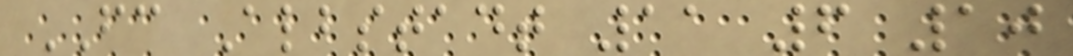FC Albstadt 11 6 10
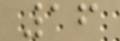16
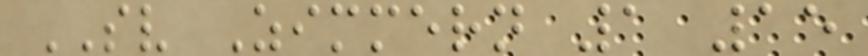SV Zimmern 1 15
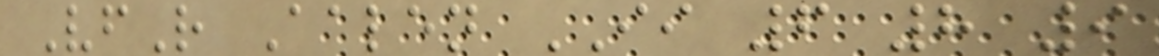VfR Aalen II 6 8 9
